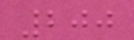200
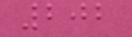202
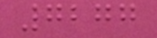7277
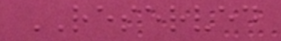RESERVED
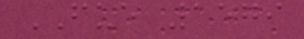FUE 1579
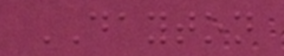DAYTON
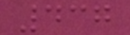437
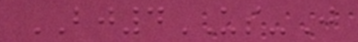BJ4US-J
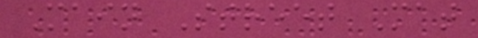Main Street Mat
